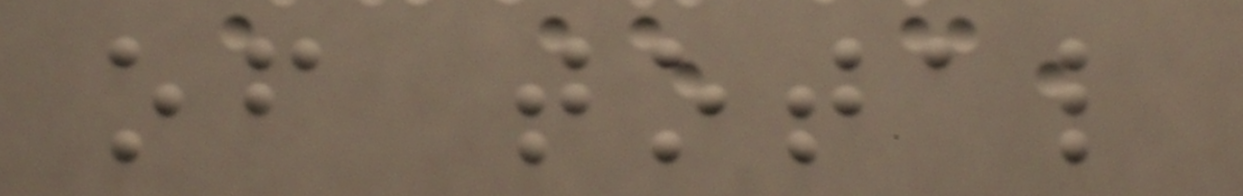of total
